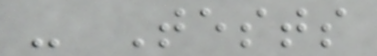- Tests
